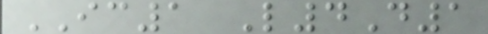IC1 L4D1
